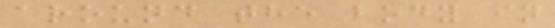around the body in
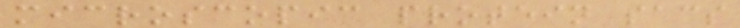microscopic protein sacs
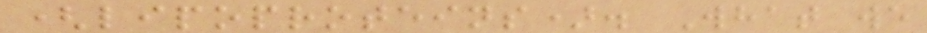(lipoproteins). What we
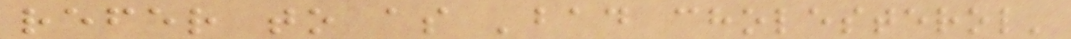refer to as 'bad cholesterol'
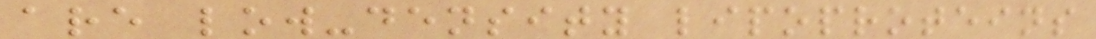are low-density lipoproteins
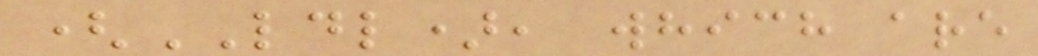(LDL), which are
